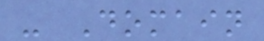- Domain
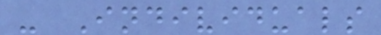- Individuals
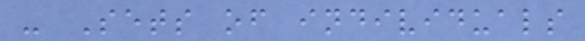- Sets of individuals
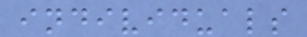individuals
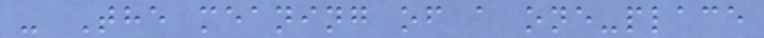- The meaning of a one-place
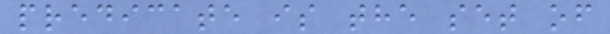predicate is the set of
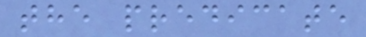the predicate
